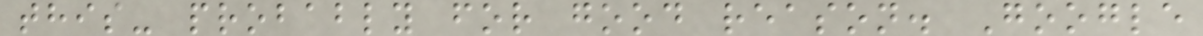this- probably for good reason. Google
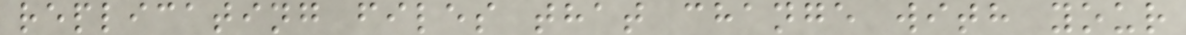replicating files that change with your
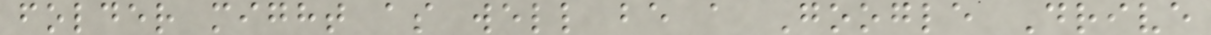folder might as well be a Google Drive
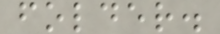folder.
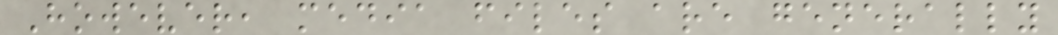However, media files are generally
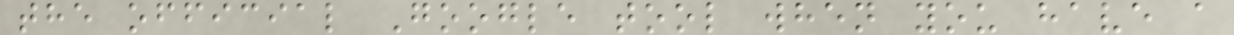the official Google tool when you have a
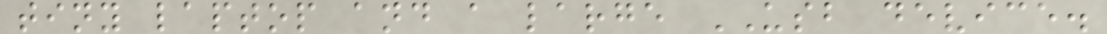tiny laptop and a large USB device.
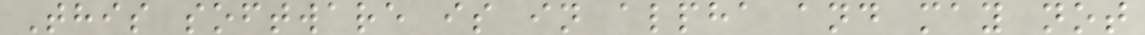This software is in alpha and may not
